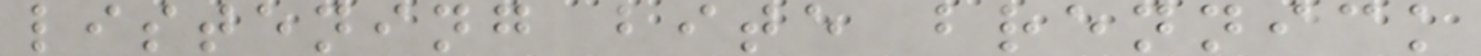listening bite brennick
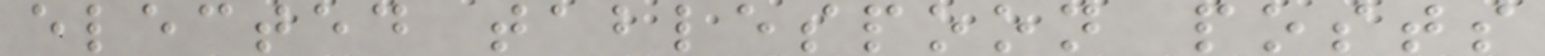elected tablespoon posts
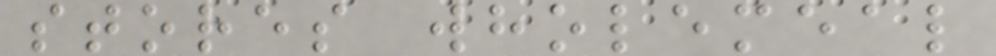stores wholemeal
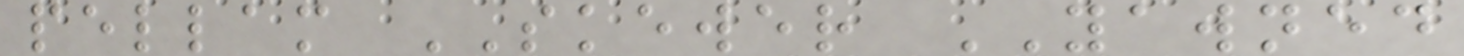pellam SKEWER YAWNED
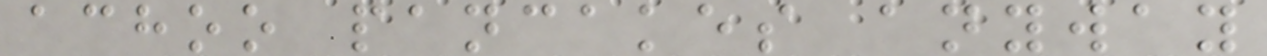achoo pancakes anyway
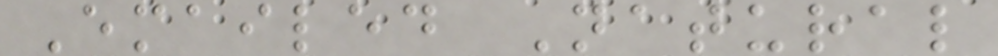Emailed Natural
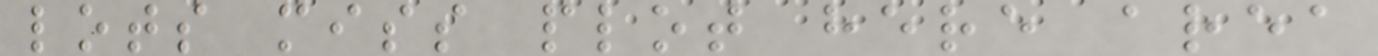lots miss plot here area
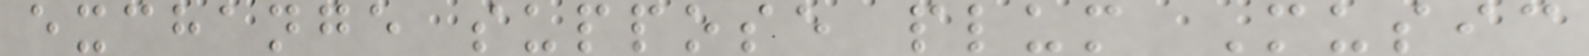exchange suppose plum Music
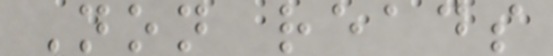Non reads
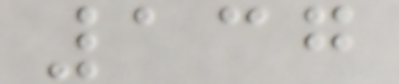137
